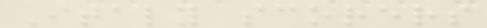Italy scorers
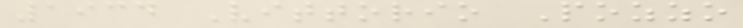1934 Vittorio Pozzo
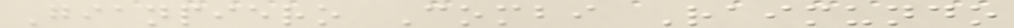Gianpiero Combi Raimundo
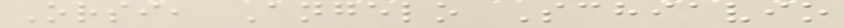Orsi, Angelo Schiavio
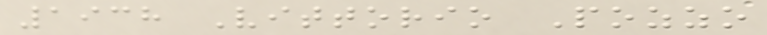1938 Vittorio Pozzo
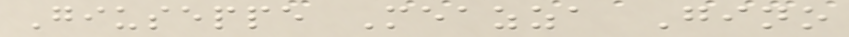Giuseppe Meazza Gino
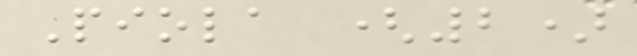Piola (2)
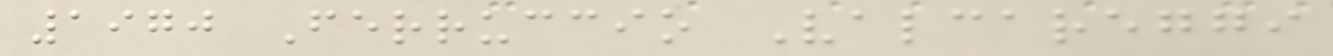1970 Ferruccio Valcareggi
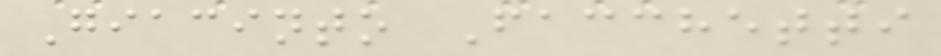Giacinto Facchetti
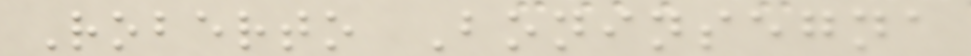Roberto Boninsegna
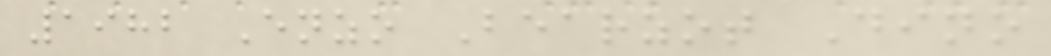1982 Enzo Bearzot Dino
